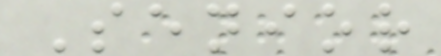Senior
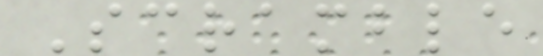Scramble
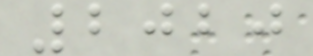2020
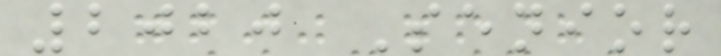2020 Senior
